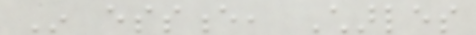In essence, Charles
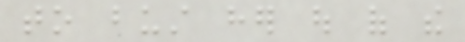to bust her out of the
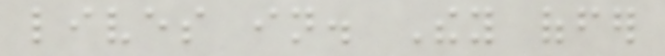lives in. They offer
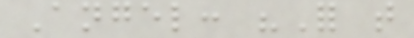Angel: "For that
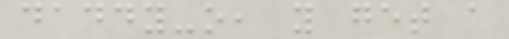daddy-o, you get a
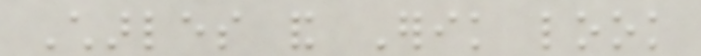Charles and Erik look
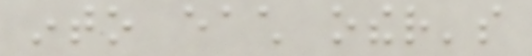into each other's
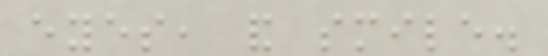eyes, and smile.
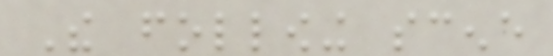The following scene
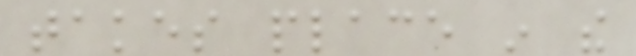takes place in the
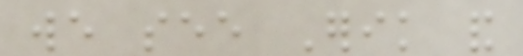we see Erik and
